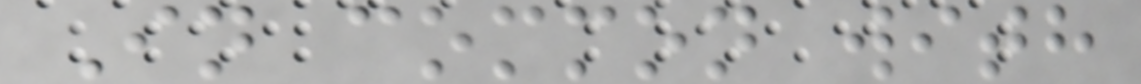In common with
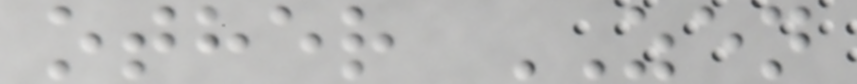other ZEN
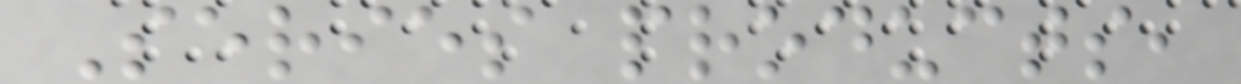Series products,
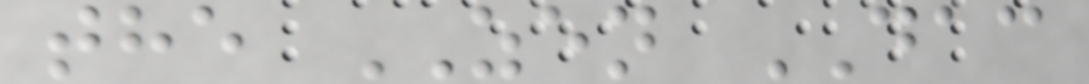the ZEN DAC
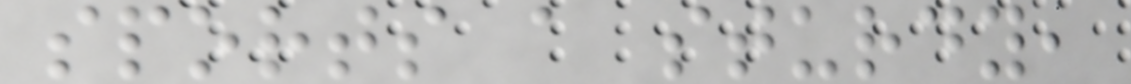sports a sturdy,
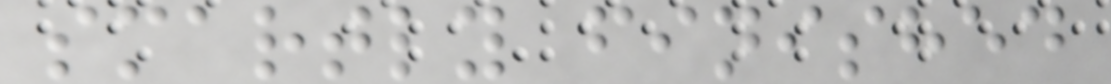smartly finished
